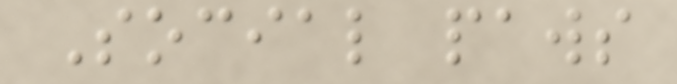Social paws
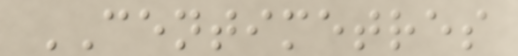CENTIMETRES
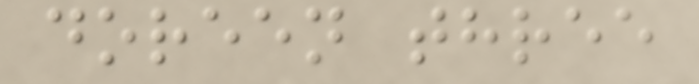doreen three
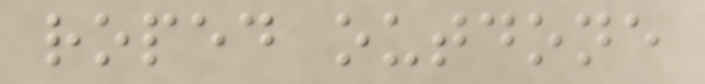roped outdone
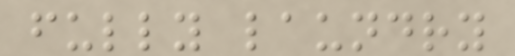fully laundry
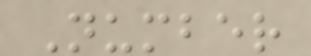Number
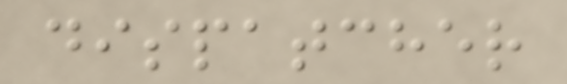dispatcher
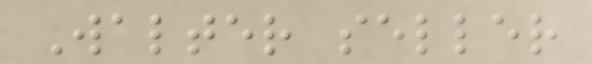Walter seller
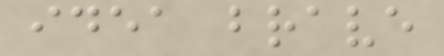idea brave
